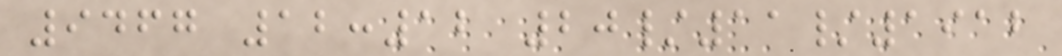9467 12:12 20/11/1912
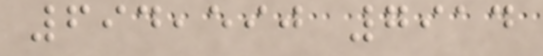694,590 7914
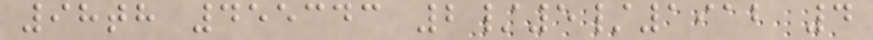98th 455343 2/5/1912 4
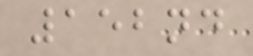152nd
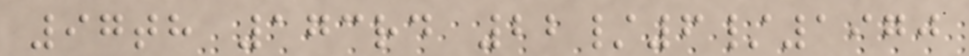97th 173rd 22/6/1970
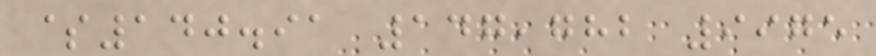$140.91 147,782 9975
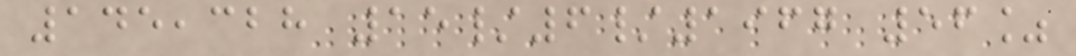145,328 15/6/1967 56%
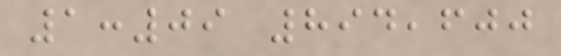1:09 894,600
